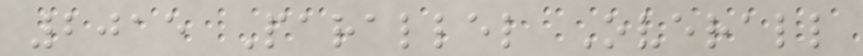2015 Parallel Overall
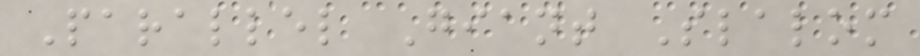Parallel Giant Slalom
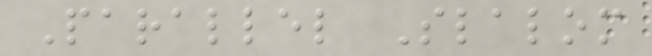Parallel Slalom
